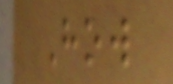How
